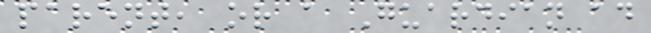parent, or a Guardian ad
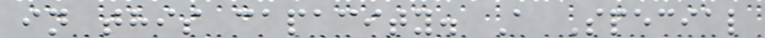in this capacity. A Special
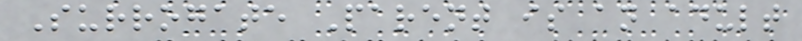Surrogate Parent is an adult
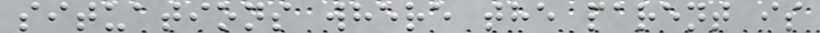situations where the parent is
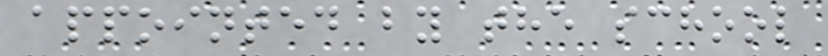appointed by the school
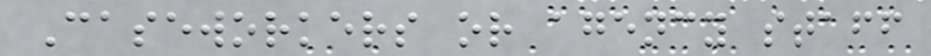Caseworkers or agency staff
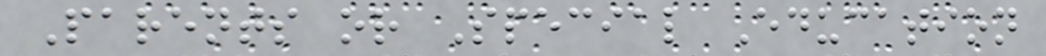Parents or Special Education
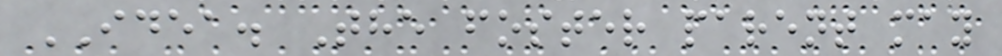IDEA. The foster parent may
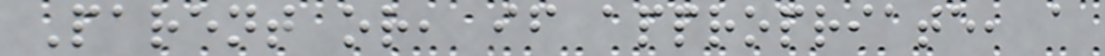Parent or, if appropriate, a
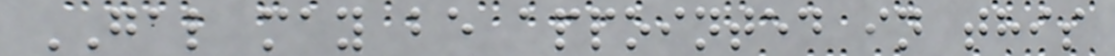GAL may be appointed in this
